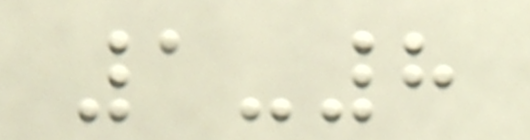1-8
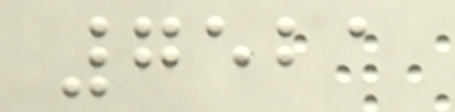7521
